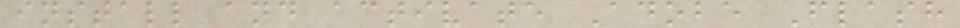install and activate Adobe Flash
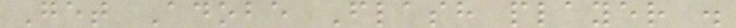Get Adobe Flash player .
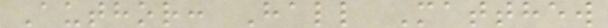Author: Hall Matthew
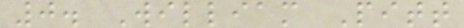0. William Pitt
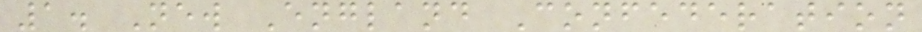1. New England Confederation
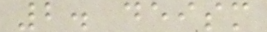2. deism
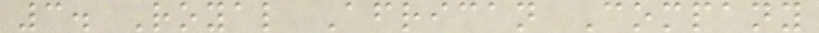3. Royal African Company
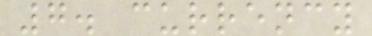7. currency
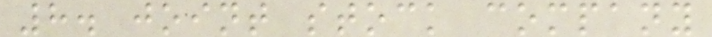8. joint stock company
